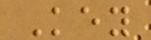Key
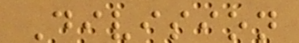Division
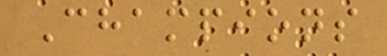Champions
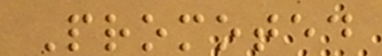Promoted
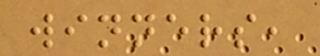winners,
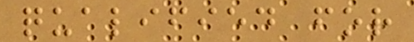qualified for
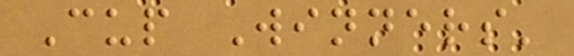Cup Winners'
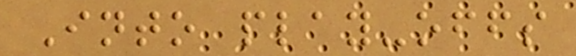Into play-offs
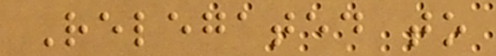Relegated to
